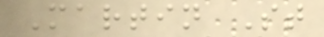Martin St
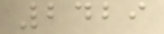2429
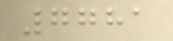7781
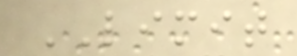LIMIT
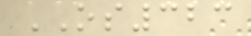OS323
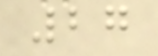27
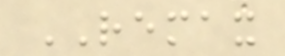REMAX
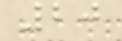20
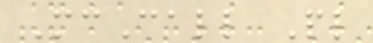McCall Pl
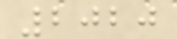2020
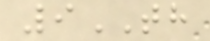9TH
